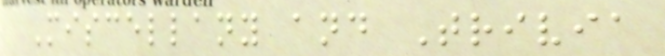Miscellany and Trivia
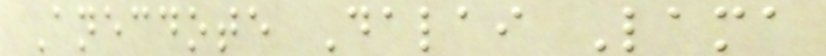Anecdote Dalai Lama
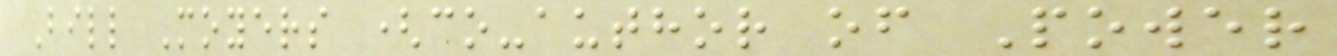Bill Moyers (co-author of Power
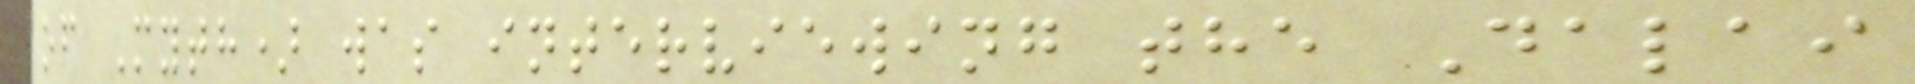of Myth) was interviewing the Dalai
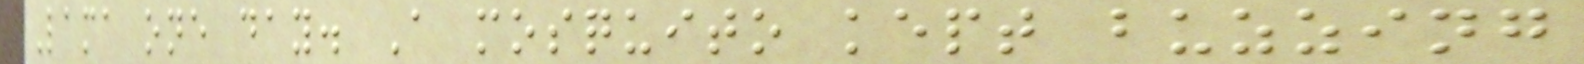Lama one day. A mosquito kept buzzing
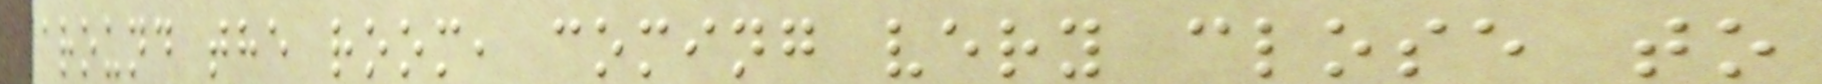around the room, coming very close to
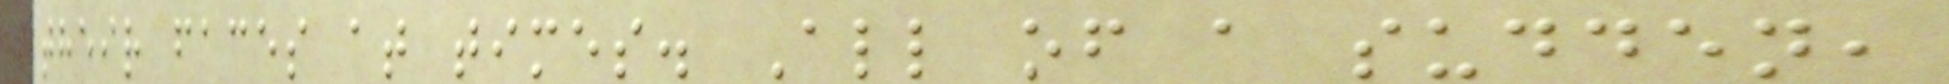their faces at times. All of a sudden,
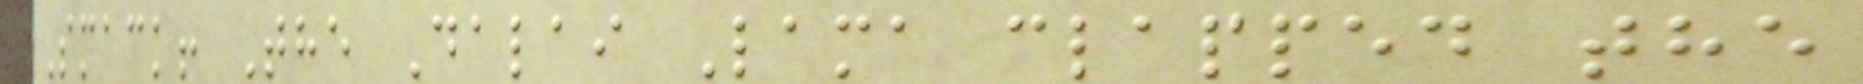Smack! The Dalai Lama clapped the
